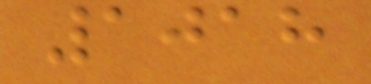1018
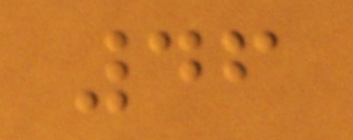46
